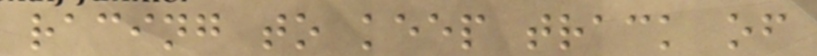racing to keep track of
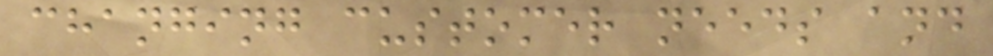changing customer needs and
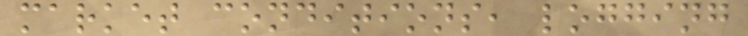market conditions, logging
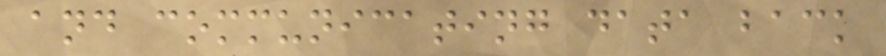and communicating data back
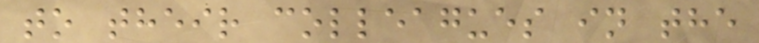to their colleagues in the
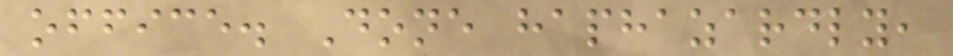office. Done haphazardly,
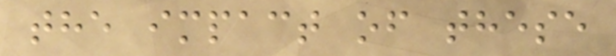the impact of these
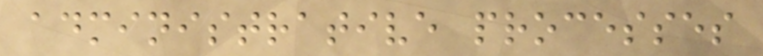administrative processes
